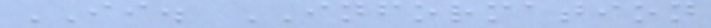II. INFORMATION
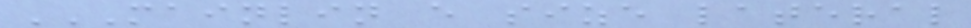MAINLIN E SIZE LATERAL
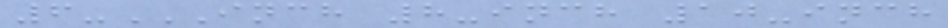6-INCH 8-INCH 10-INCH
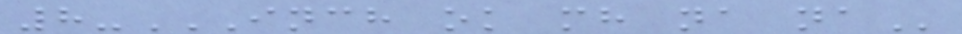8-INCH OK MH NA NA
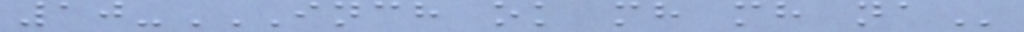10-INCH OK MH MH NA
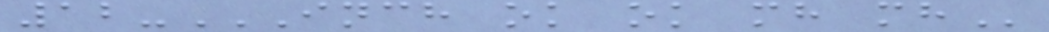12-INCH OK OK MH MH
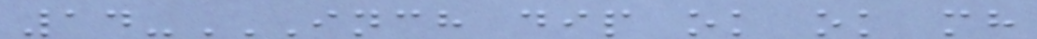14-INCH DIP OK OK MH
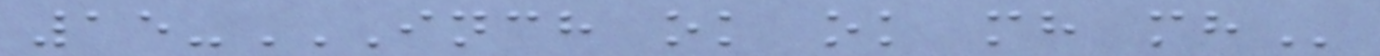15-INCH OK OK MH MH
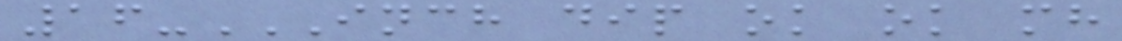16-INCH DIP OK OK MH
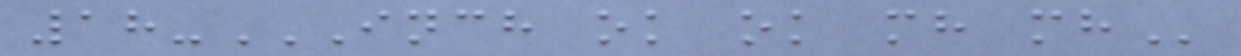18-INCH OK OK MH MH
